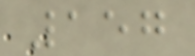157
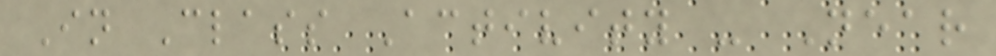In Class Activity - Near
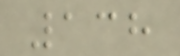138
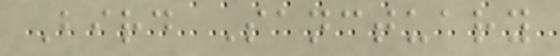Bird Sanctuary
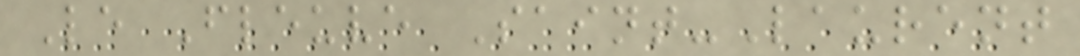Le Fleuve Saint-Laurent
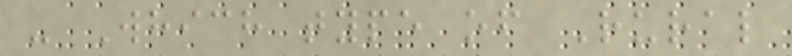- Which type of Rural
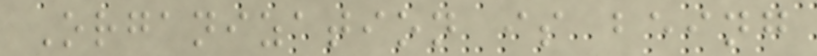Organization is being
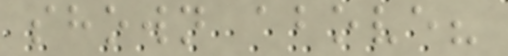shown above?
